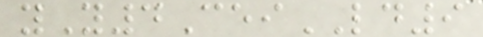yY4CeiLD9
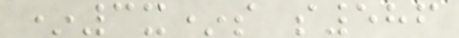*3x*s s586
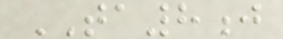TA8j
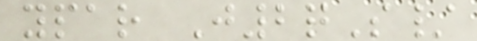ypar J2qS/
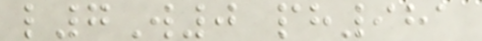l7W0 ph981
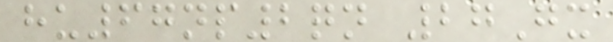hu67np2qn 27Gx
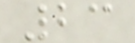23
